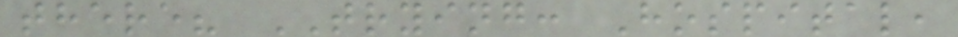there? TRYING: Hospital,
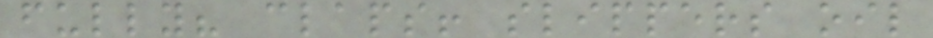fully? claps! slippers oil
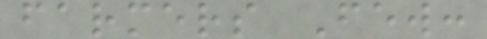farmers Few:
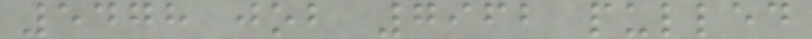5478 job 7962 pulled
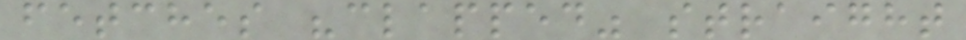fetches "clapped" straight
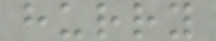hurry
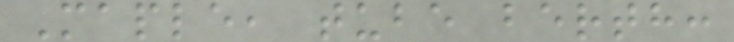Maple, tube berth:
